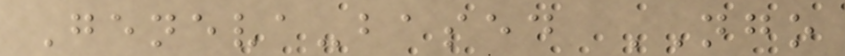Geneva-based NGO
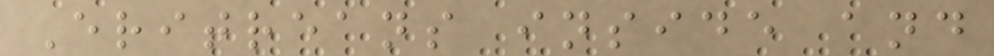Eritreans inside and
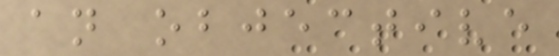an objective
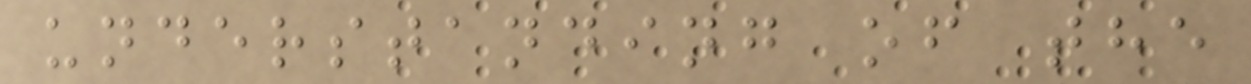understanding of the
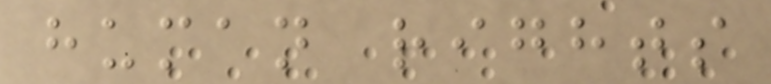human rights
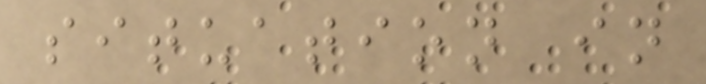situation in
